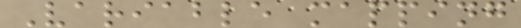Variable mapping
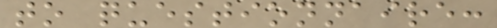to questionnaire:
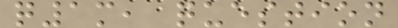q1m, question
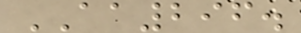AA296.
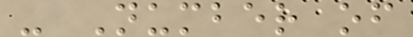- Number of
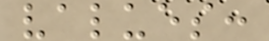values:
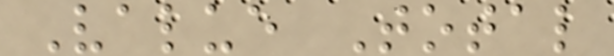Value Total
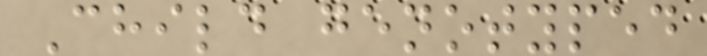Child genotyped
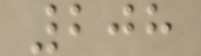208
